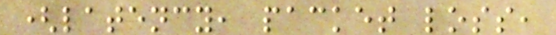(latency, packet loss,
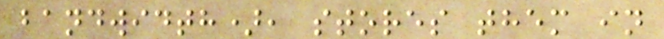bandwidth), stores them in
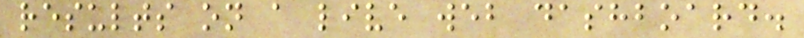results on a live web dashboard.
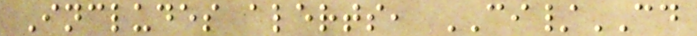Includes alerts, CI/CD
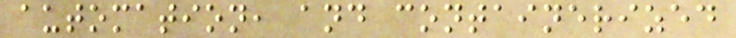automation, and containerized
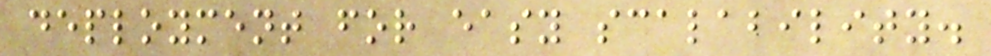deployment for easy scalability.
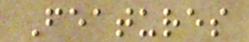Features
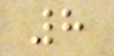8
